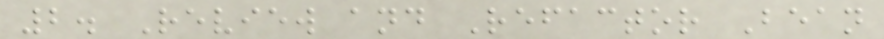2. Review and Refactor Bean
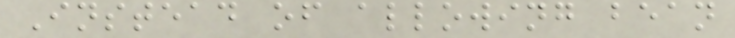Instead of allowing bean
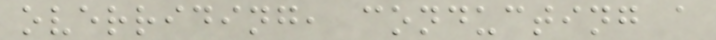overriding, conducting a
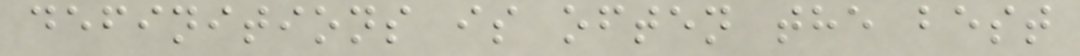definitions is often the best
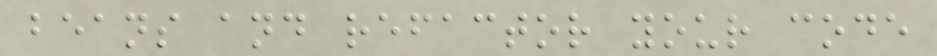beans and refactor your code
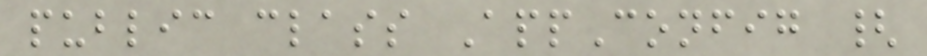public class AppConfig {
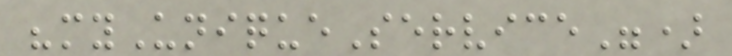"myUniqueService")
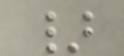}
